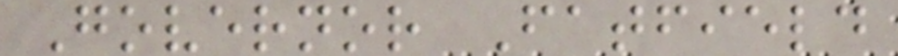Governor Fatfield
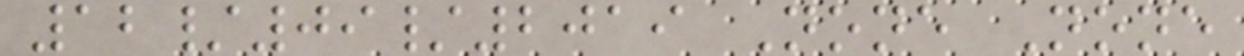12/09/2019 None None
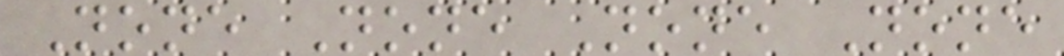None None None None
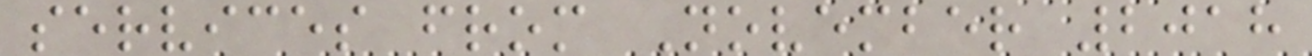services from November 2018
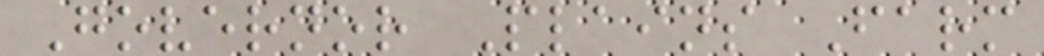Governor Plains Farm
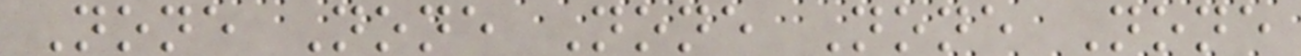None None None None None
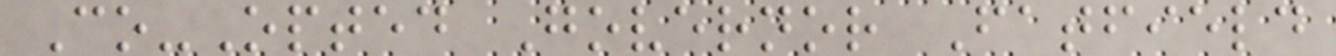Co-Opted Governor Fatfield
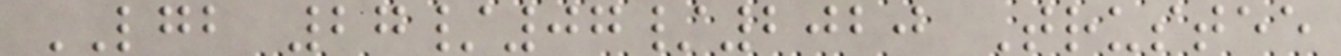LGB 27/07/2020 Trustee
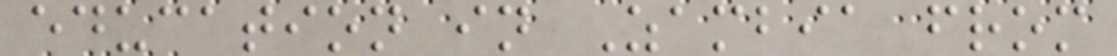education in Zambia from
